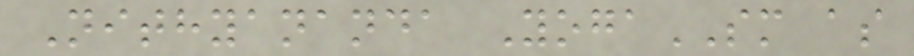Nithyananda YogaSM as
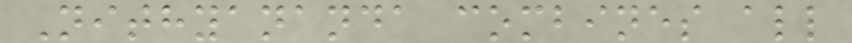Nithyananda combines all
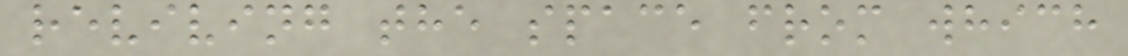reviving the space from which
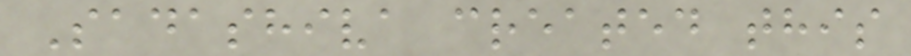Sadashiva created this
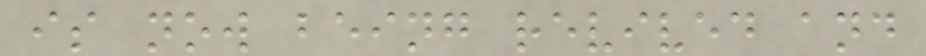is now being revived and
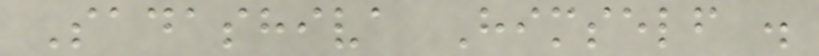Sadashiva Himself .
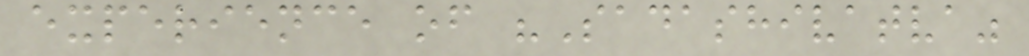experience of "Sadashivatva"
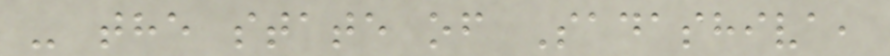- the state of Sadashiva,
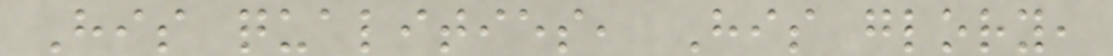His qualities, His glory,
